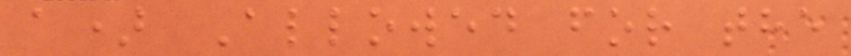a) Allowed for the
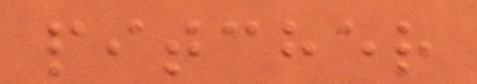pitcher
